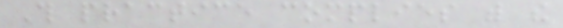This practice complies with the
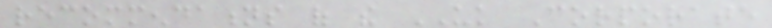recommendations of the UK Corporate
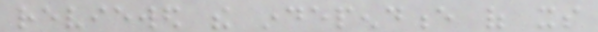reviewed the independence of its
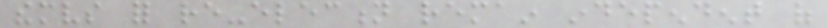themselves for re-election remain independent of
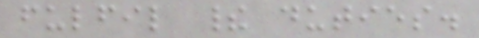fulfil their duties.
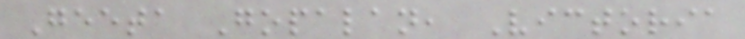Geeta Gopalan, Victoria
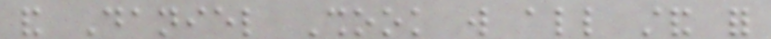and Daniel Shook will all stand for
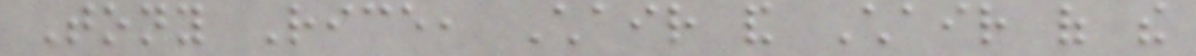Tony Rice, Chair and Chair of the
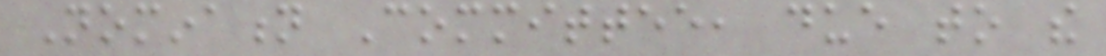Nomination Committee, due to the
